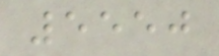5550
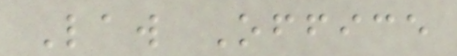Law Office
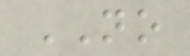NO
